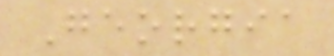Georgia
